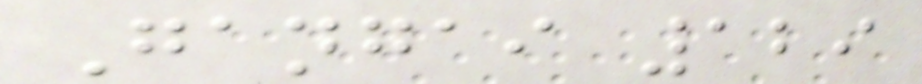Gangai 129
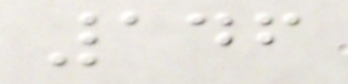146
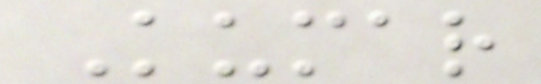Kumar
